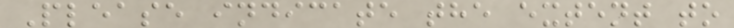Please indicate the extent to
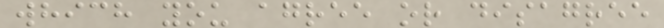which you agree or disagree
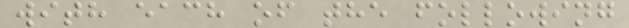with each of the following
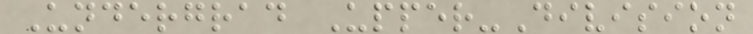Undergrad Upper-Division
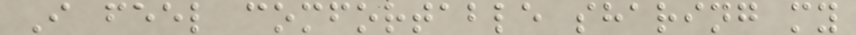I feel comfortable sharing my
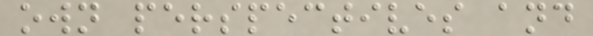own perspectives and
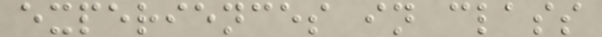experiences in class
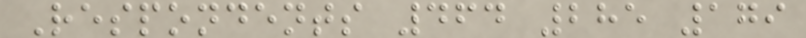Respondents 464 285 179
